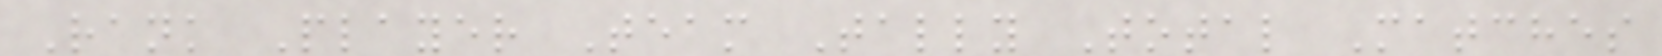Rank Player Team Tally Total Matches
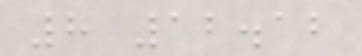8 12.12
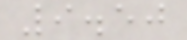9.50
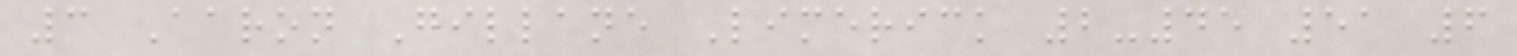3 Aaron Gillane Limerick 2-45 51 6
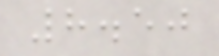8.50
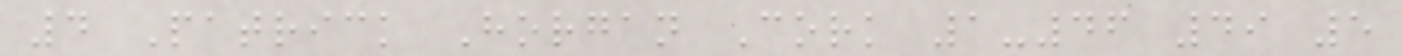4 Patrick Horgan Cork 1-46 49 5
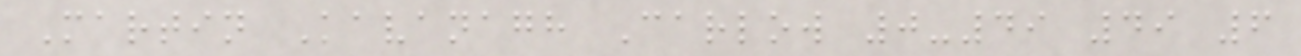Martin Kavanagh Carlow 0-49 49 6
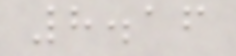8.16
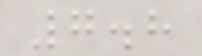7.8
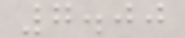7.00
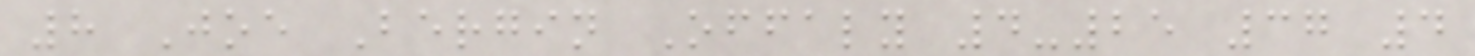8 Joe Bergin Offaly 4-25 37 4
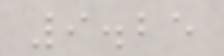9.25
